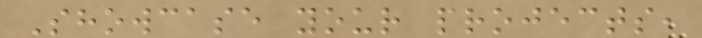Showcase your projects,
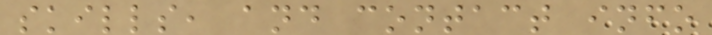skills, and contact info
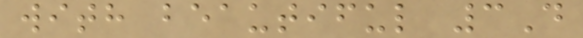with beautiful 3D
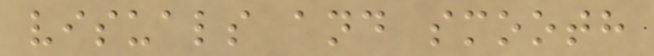visuals and smooth
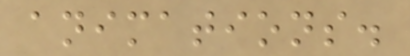animations.
